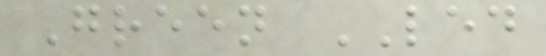Green LED
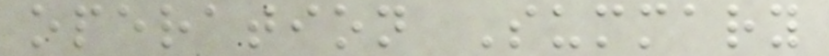operation Summary
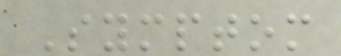Symptom
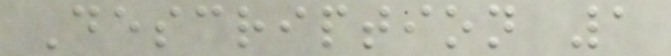Description 1
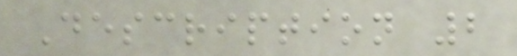Description 2
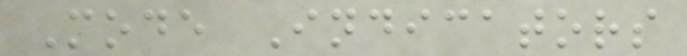Mode Indicators
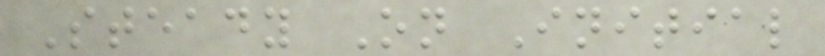Steady On Initial
